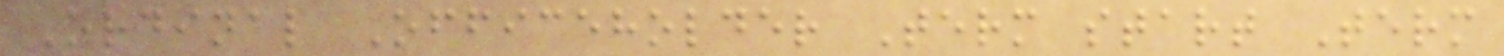Ordinal Officeholder Term start Term
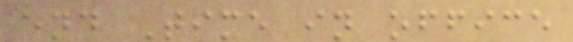end Time in office
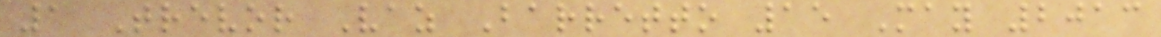1 Trevor Vaz Barretto 15 May 2013
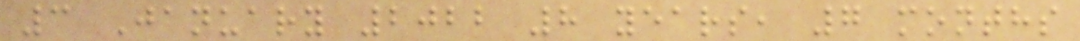3 January 2022 8 years, 7 months
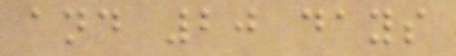and 20 days
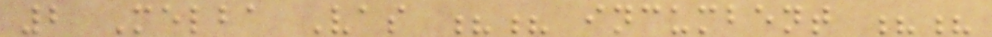2 Melba Vas ?? incumbent ??
